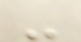-
